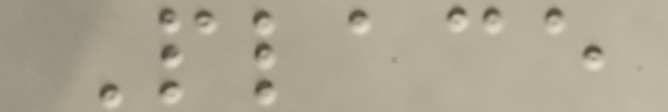Place
